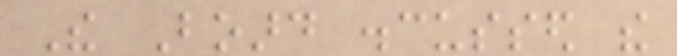The Board discussed the
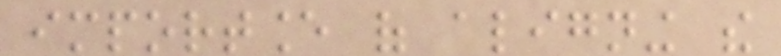importance of aligning the
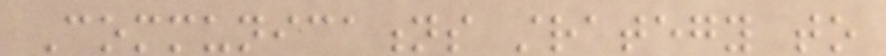Communications strategy to
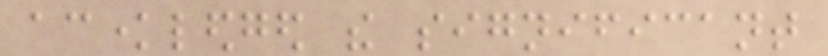acknowledged the significant
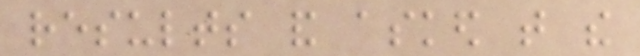results and asked that the
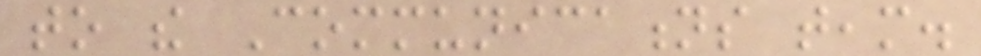to the Communications team.
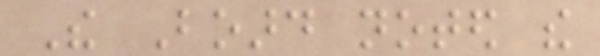The Board noted the
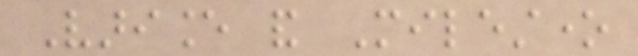Variance and Milestone
